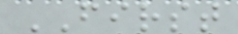FIRST
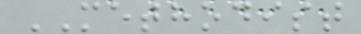METHODIST
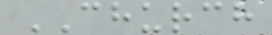CHURCH
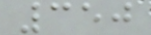350
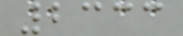2333
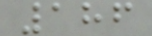186
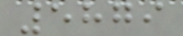5879
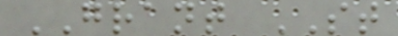GRANT ST
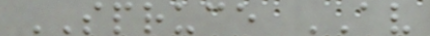SPRUCE AV
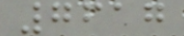7617
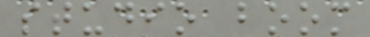studio boom
